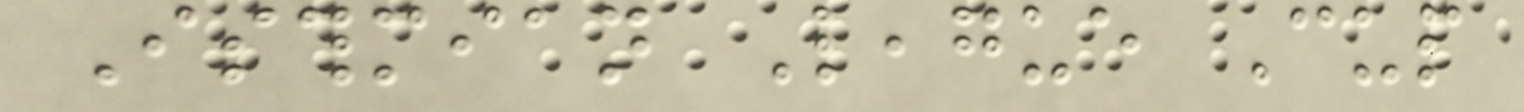Isthmian League Cup
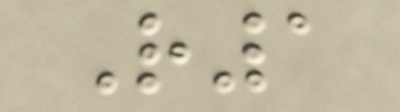R1
